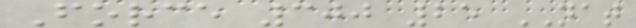Force 300 25 NAT
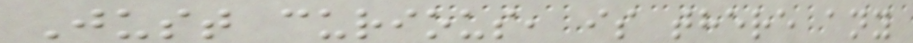Just curious, is there any
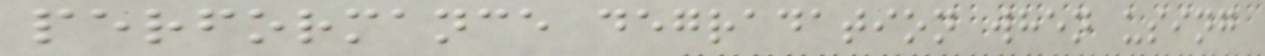performance degradation when using
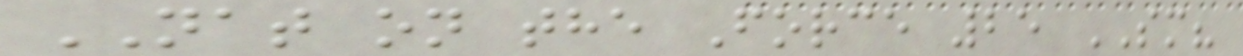NAT on the Force 25 SM?
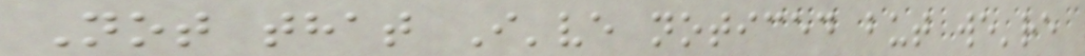Not that I've noticed but we're
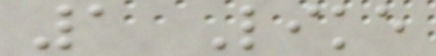1 Like
